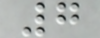7
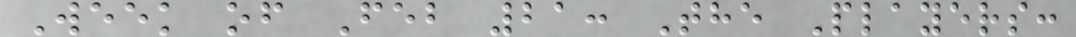Week of Feb 21: The Players:
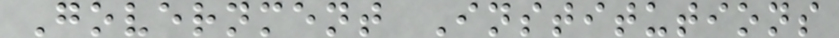Government Institutions
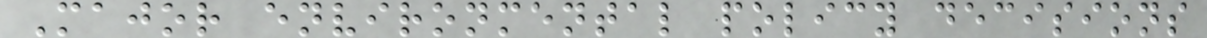Major environmental policy decisions
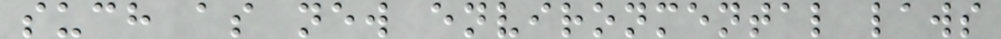such as new environmental laws
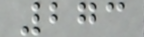273
